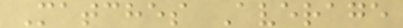Matches Average
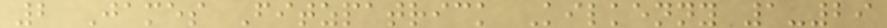2 James Fitzpatrick Kilkenny 1-29
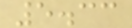5.33
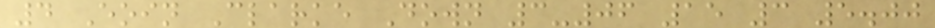4 Eoin Clarke Down 3-06 15 3 5.00
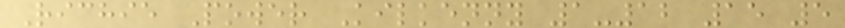Richie Power Kilkenny 1-12 15 5
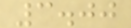3.00
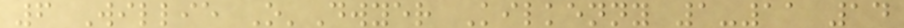6 Willie O'Dwyer Kilkenny 1-11 14
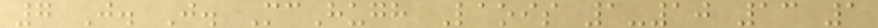7 J. J. McHugh Laois 1-10 13 1
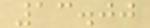13.00
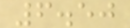6.50
